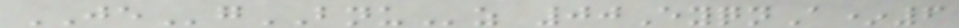JEgBNUz 00EyqnA*6
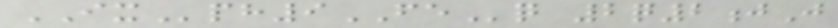IXph9FEq 2q2jJ
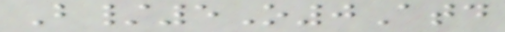B/5O0Atd
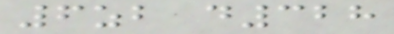6zb d328
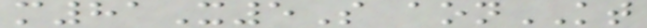m81X5S aonKT
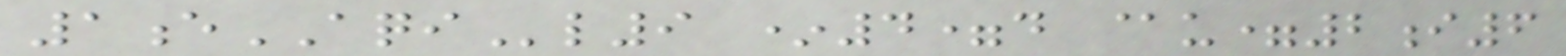1eAQIl9 *4=d @u=2i6
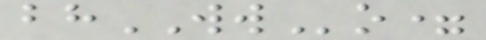bhWWo=
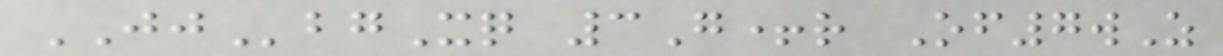JJbgXq 3G+r Of7wZ
